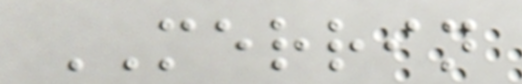MERRIN
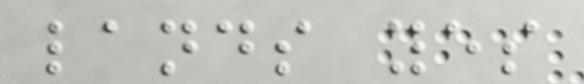lands yes
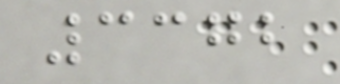3372
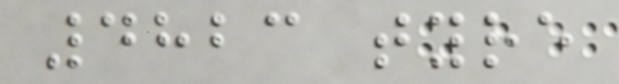4823 tyre
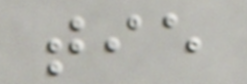tie
